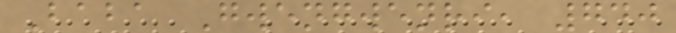Baba Gwengwenri, 740
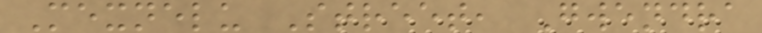Mexnelu Street, Gwendra
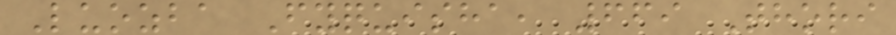Luozba Fyquisha, 669 Thori
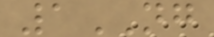1NG
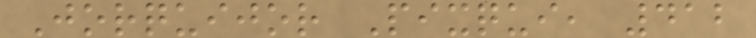Jorquijor Pixqui, 412
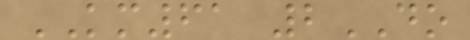KM61 2DO
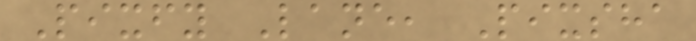Pixfy Lane, Pixsha
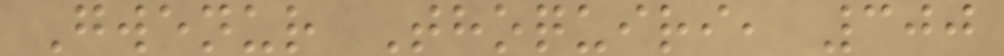Gwenur Thoquiri, 300
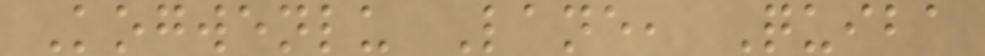Kogwenlu Lane, Quiba
